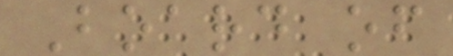Board of
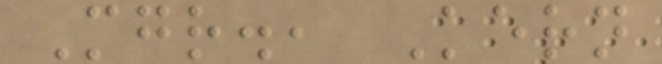Mgr., Kern
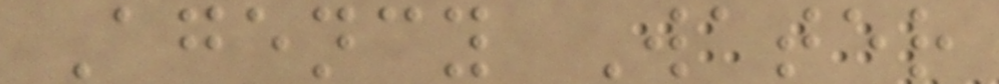Agency Water
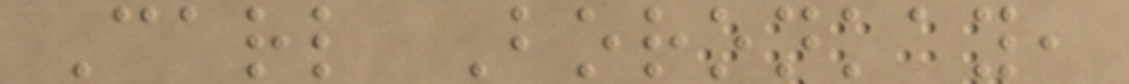Carl Boronkay,
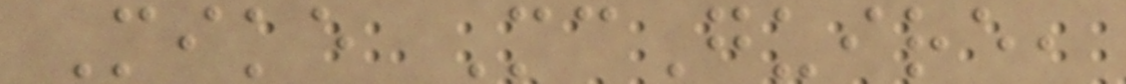Mike McGuire,
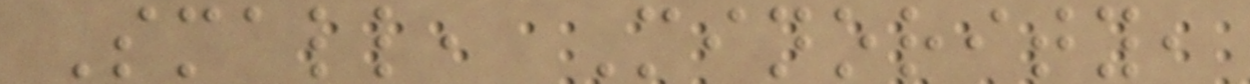Small, Minority,
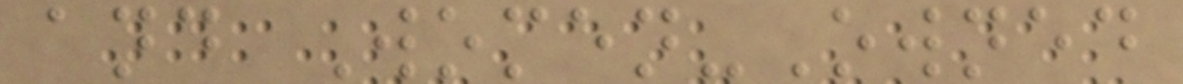and Women-Owned
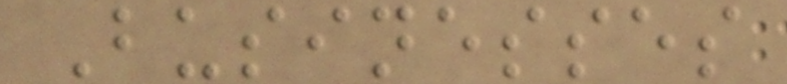Businesses
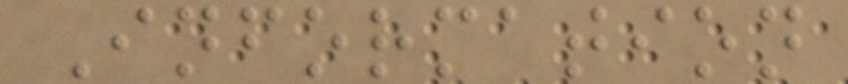Information
